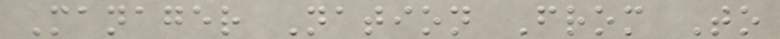Manager Nation From To
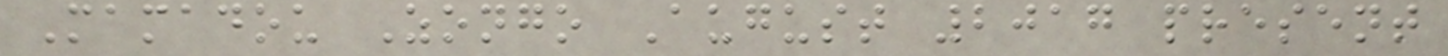Mamadou Zongo August 2017 present
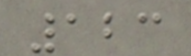123
